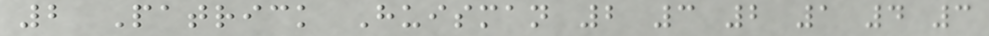2 Patrick Huisman 2 3 2 1 4 3
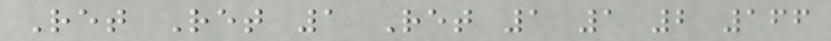Ret Ret 1 Ret 1 1 2 166
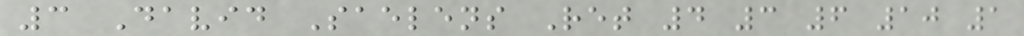3 David Saelens Ret 4 3 6 10 1
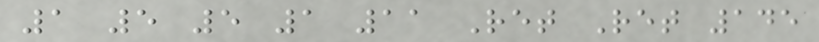1 5 5 1 11 Ret Ret 145
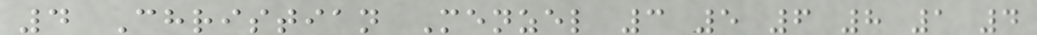4 Christian Menzel 3 5 6 8 1 4
